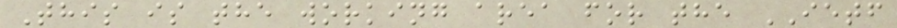This is the working area for the IETF
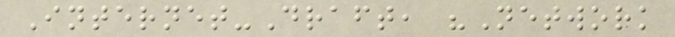Internet-Draft, "Network
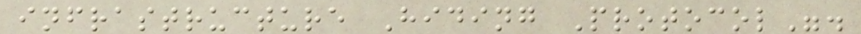infrastructure Hiding Protocol".
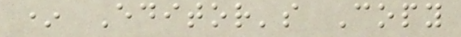* Editor's Copy
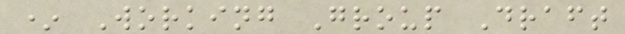* Working Group Draft
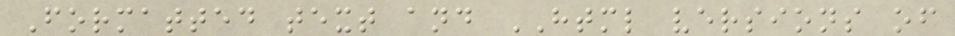Formatted text and HTML versions of
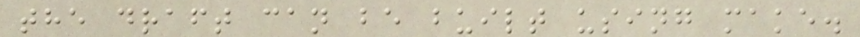the draft can be built using make.
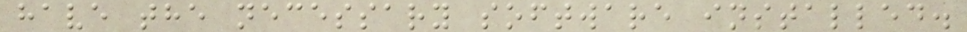have the necessary software installed.
